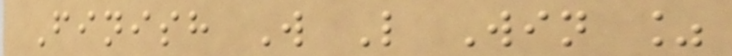Finish W L Win %
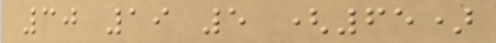30 19 5 (65)
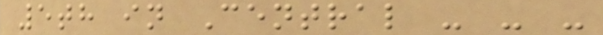5th in Central - - -
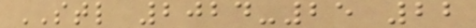STL 2024-25 22
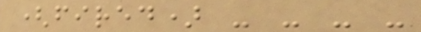(fired) - - - -
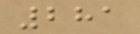281
